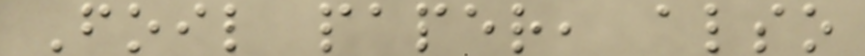Foil paper, also
